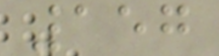157
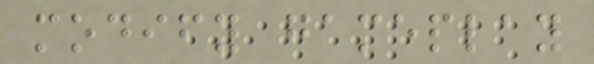modify gameplay
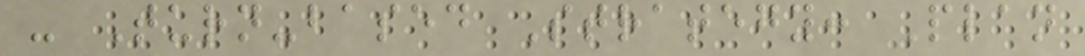- Turn-based Strategy: Plan
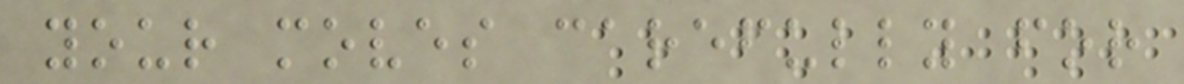your moves carefully for
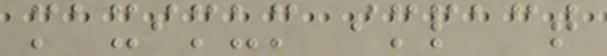maximum impact
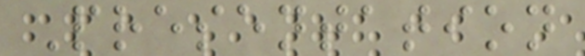Presentation
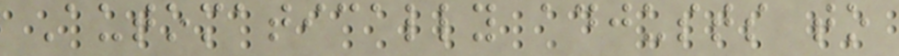Automatically adjusts to
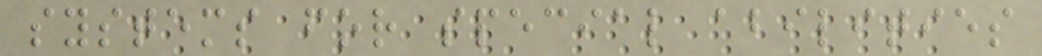systems for special abilities
